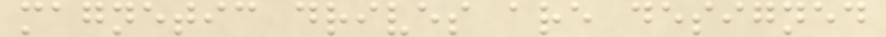magnetic drives are designed
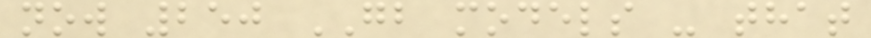now 250 GB models - that
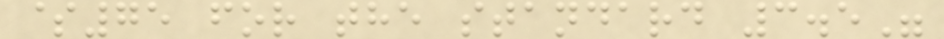$75 for the standard 3.5"
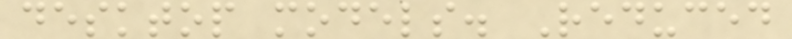desktop models. Reduced
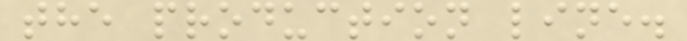the production line.
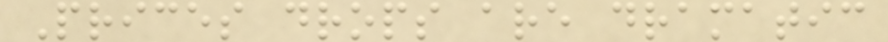Prices drops are dramatic
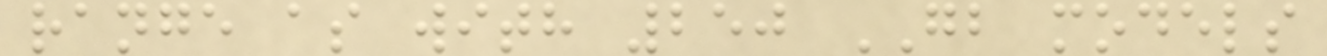range as with 250 GB models
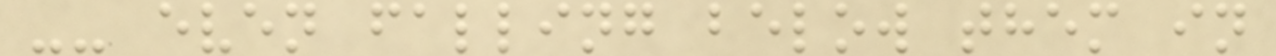-- even falling below them in
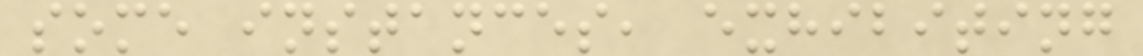some instances, exhibiting
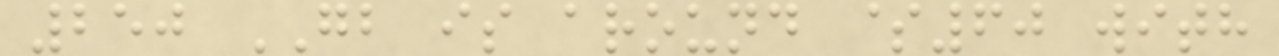250 GB is around $60 with
